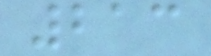213
